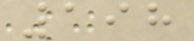198
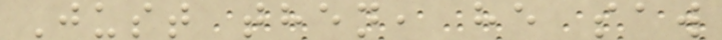Just then, he saw
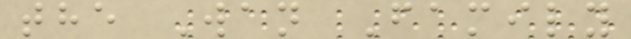the Wan Family
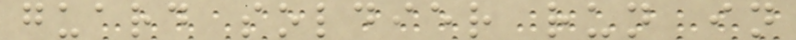guard soldier run in
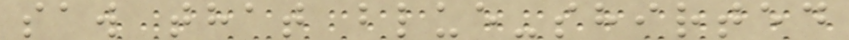saw that blue-shirted
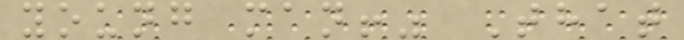young man!" That
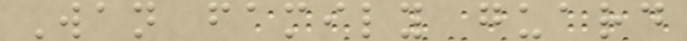Wan family guard
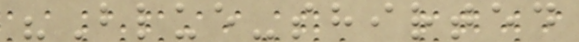"Blue-shirted
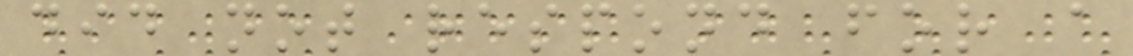did not respond for a
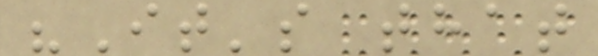"It's that
